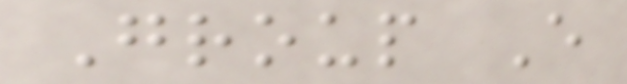Group E
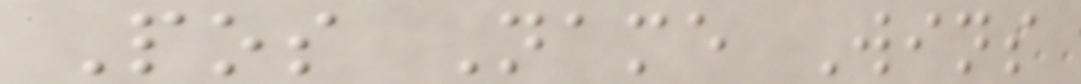Pos Name Wins
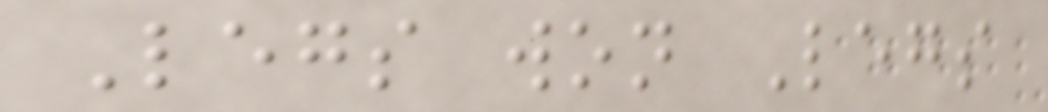Legs won Legs
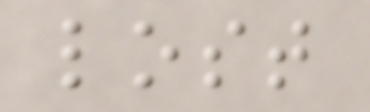lost
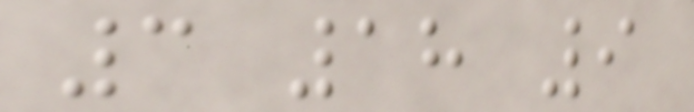3 18 9
